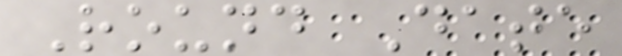Round Date
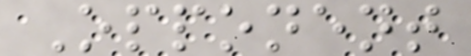Opponent
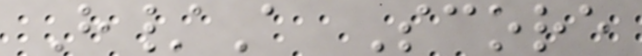H/A Score
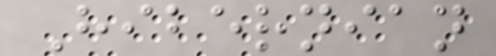Hibernian
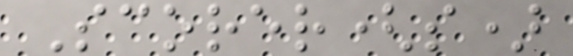Scorer(s)
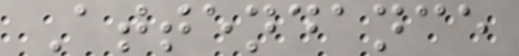Attendance
